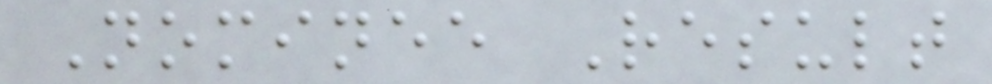Nominee Result
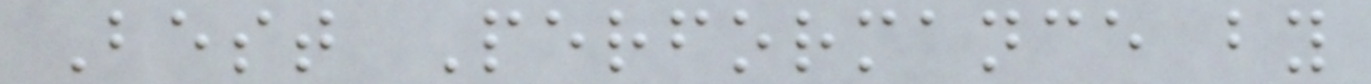Best Performance by
